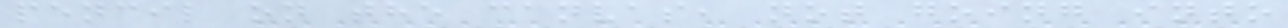pencil on the canvas, not going into
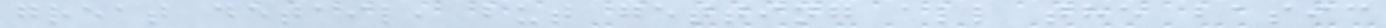great detail, but getting all the basic
